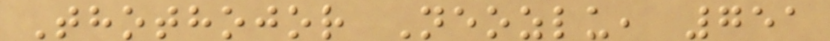Thothojor Neozlu, 751
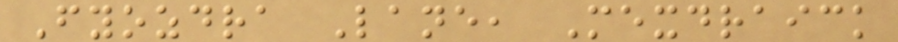Fyozdra Lane, Mexdraick
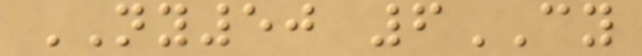NY50 6CY
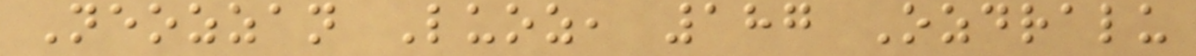Neozzan Luoz, 187 Ozdralu
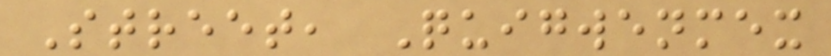Street, Quigwenmex
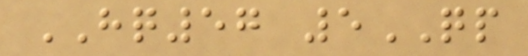HQ57 5QP
